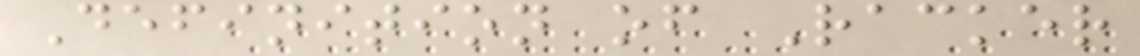Definition of Racker
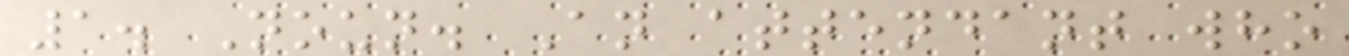1. Noun. An attendant who
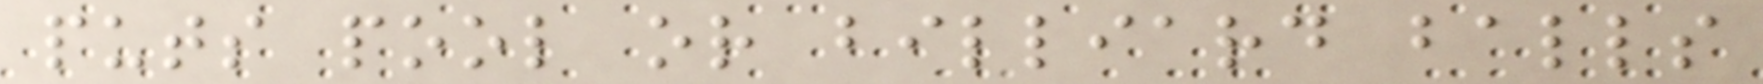puts pool or billiard balls
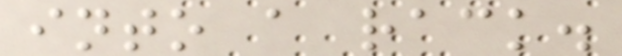into a rack.
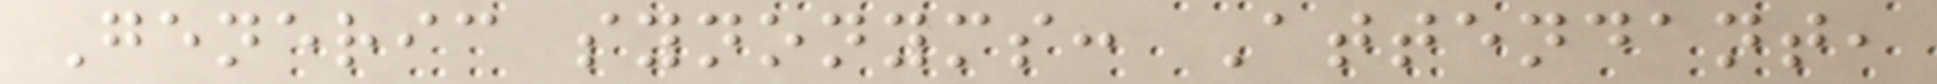Generic synonyms: Attendant,
